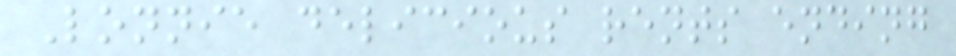Lonnie delicious rents ending
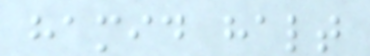hamid halt
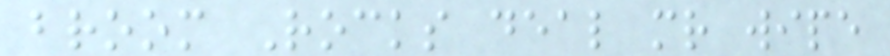broom Rocks deal mr wipe
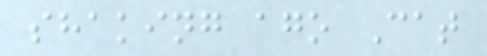shaking ago Cat
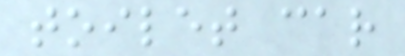toilet car
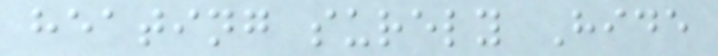heating surely Hide
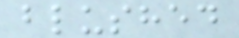blushed
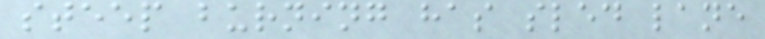steep burning has sled lane
